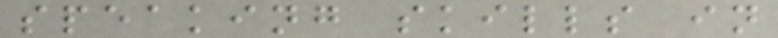speaking skills in
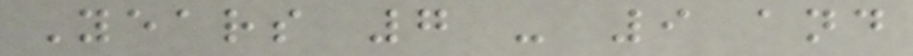Years 7 - 9 and
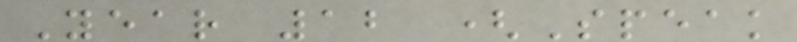Year 12 (Speak
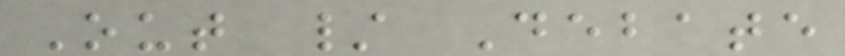Out / Debate
